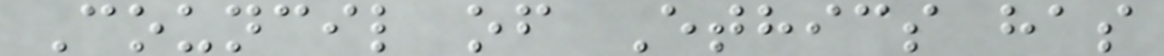Council of Ethics has
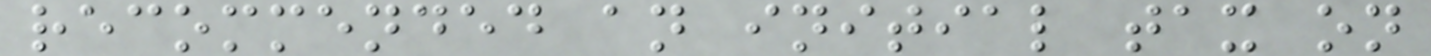recommended an initial tax on
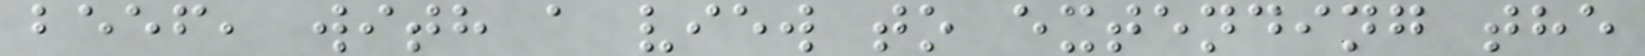beef, with a view to extending the
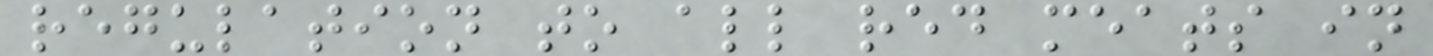regulation to all red meats in
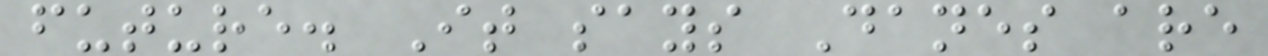future. It says Danes are
